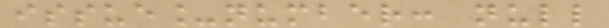issue_number: null
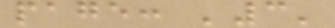page: '3'
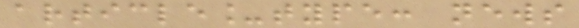article_type: news
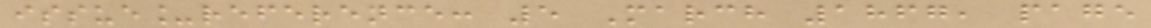issue_reference: 5 March 1867, page
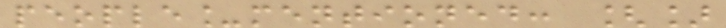people_mentioned: []
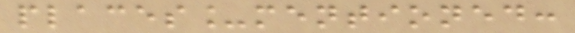places_mentioned:
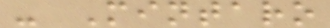- Mintaro
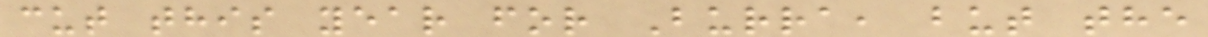cut this year for Burra, but the
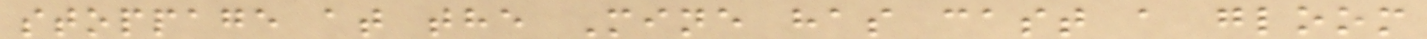stoppage at the Mine has cast a gloom
